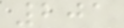201
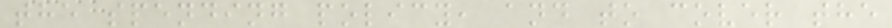the spending policy, and to cover the
